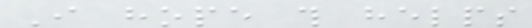I hope this helps
